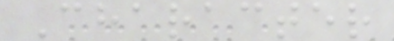Character
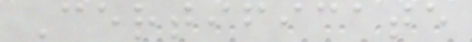Certificate
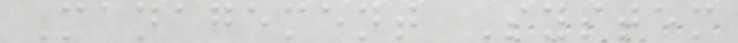Management System
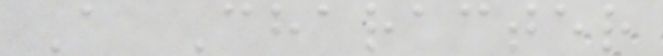A Character
